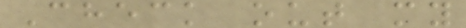Check out my
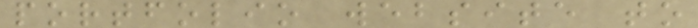portfolio website to
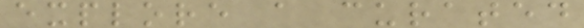explore a curated
